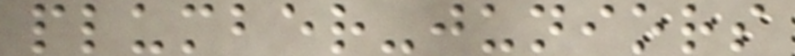plumber-juniors
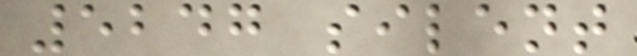5247 silent
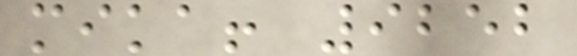mika! 9252
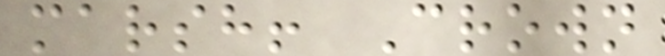marsh! Crown
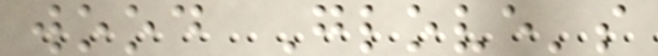wood Glove's
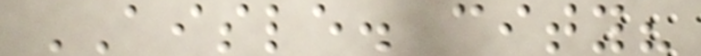AISLE. city?
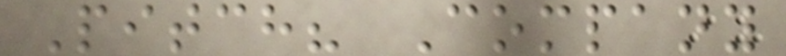Pitch? Company
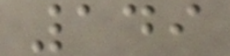149
